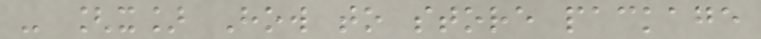- [x] How to store package
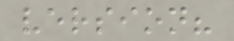version?
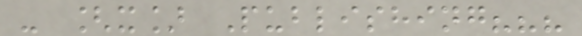- [x] Publishing???
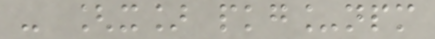- [x] pkg_npm
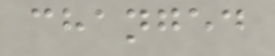changed
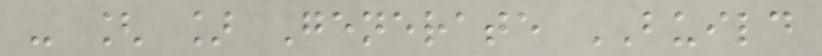- [ ] Generate BUILD
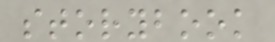storybook
